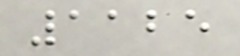1125
